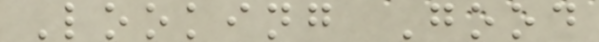Looking Good
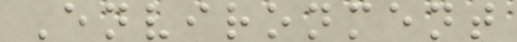Environment
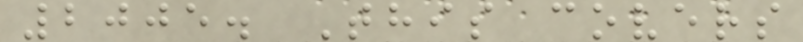2005. This covers
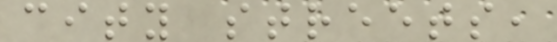city streets,
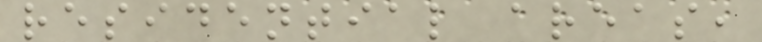residential areas,
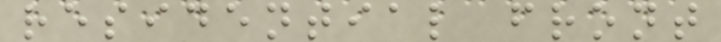residential front
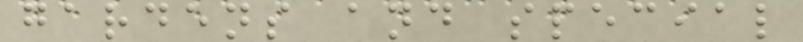gardens and special
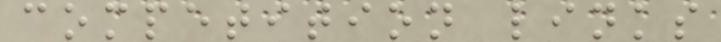competition links
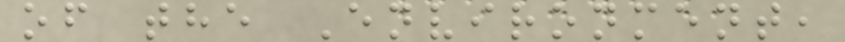of the Environment,
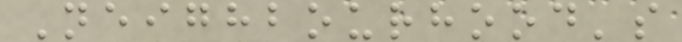Neighbourhood's
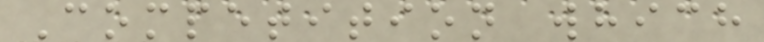Competition which
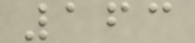163
